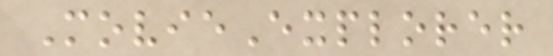MovieExplorer
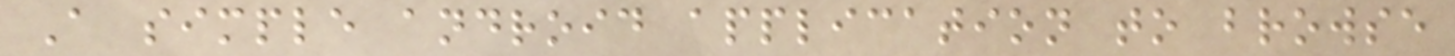A simple android application to browse
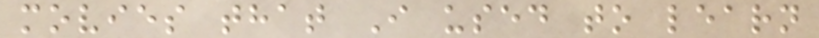movies that I used to learn
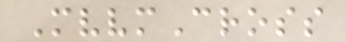MvvmCross
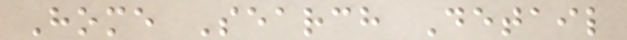Home Search Detail
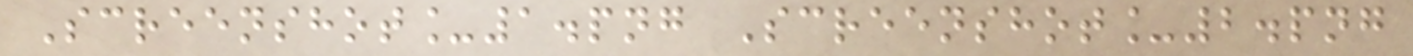Screenshot_1.png Screenshot_2.png
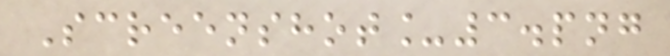Screenshot_3.png
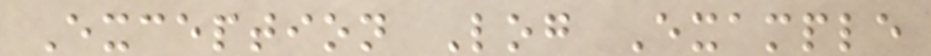Exception Log Example
